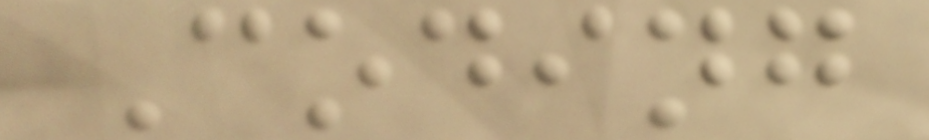Coding
